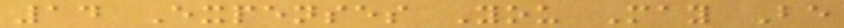14 Expenses You May Be
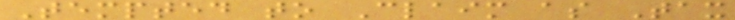Tempted to Claim as Tax
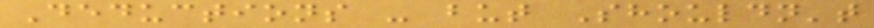Deductions - but Shouldn't
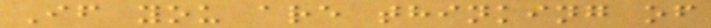If you are thinking of
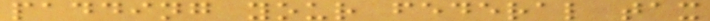padding your federal tax
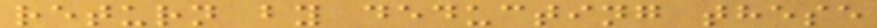return by deducting these
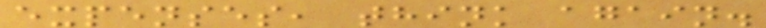expenses, think again.
